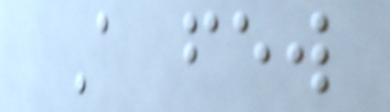A few
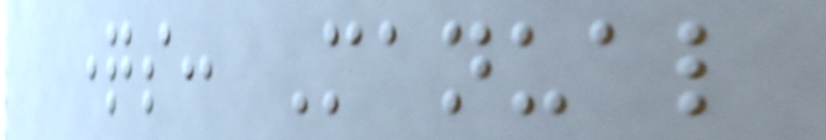questions: Manual
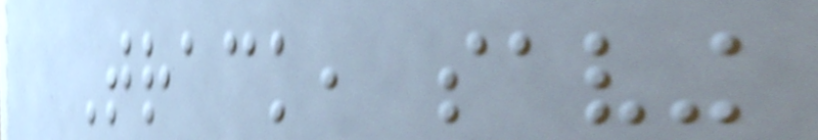Track, saving
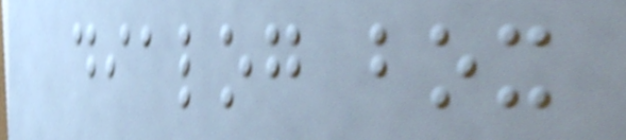dialog box
